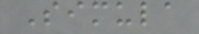Simula
